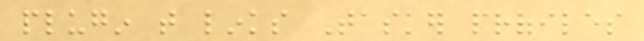plugin that links Tasker profiles
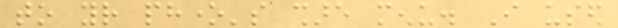to your phone's share menu. I used
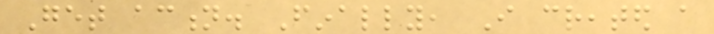Get action. Finally, I created a
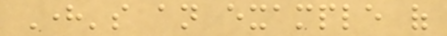Here's an example of
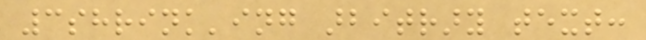3shrink'ing arbitrary text:
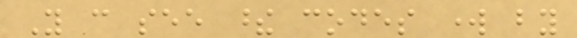You can see these codes work by
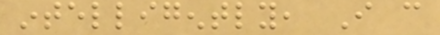intelligently, I can
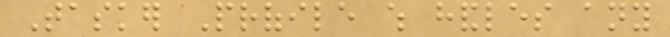Tasker Profile which handles any
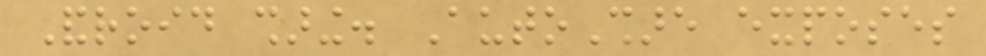Android sharing. AutoShare exposes
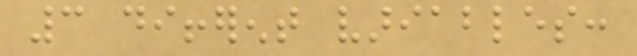3 different variables:
